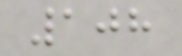108
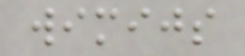wimijs
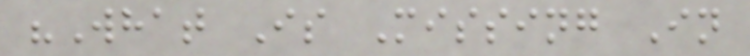"What Is Missing In
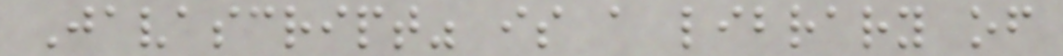Javascript" is a library of
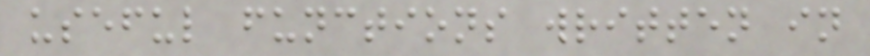useful functions written in
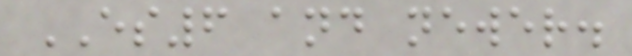ES6 and newer.
